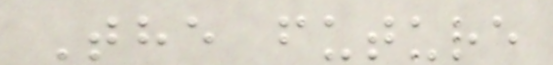The future
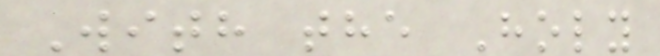With the Holy
